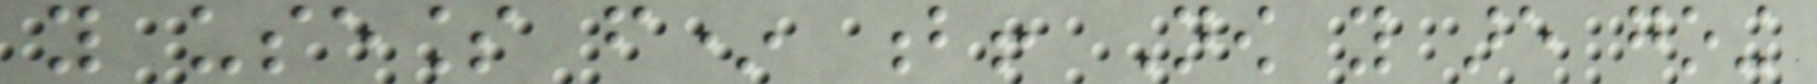you useless f* b! Now you are going
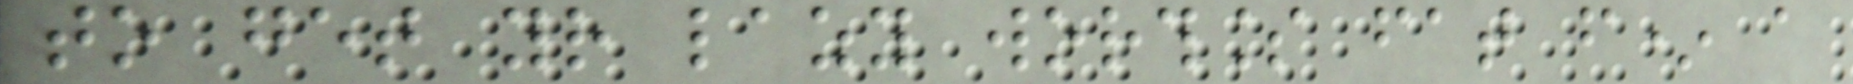to get your lazy worthless fat f* a
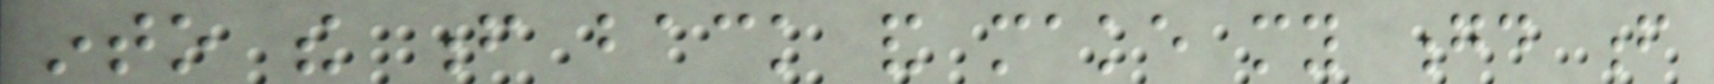into the f back and make my gd f
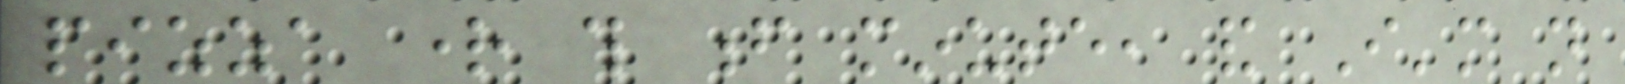pizza right this f minute, and I'm not
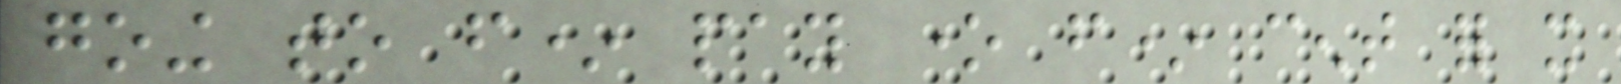going to f* pay one f* cent for it
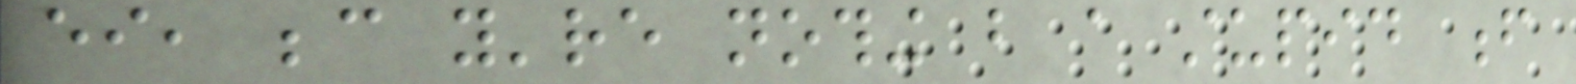either, because you're nothing but a stupid f
